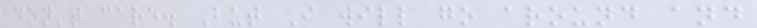don't care. But I will go around and
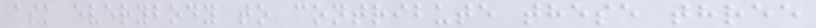ask everybody to contribute these three
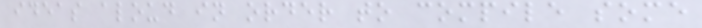ideas aloud in order to compile some
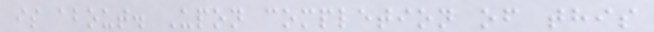is about. Upon completion of this
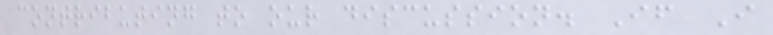contributing to our discussion. If I
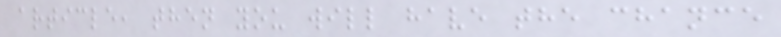article, then you will have the chance
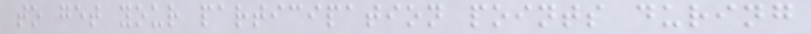to get your participation points during
